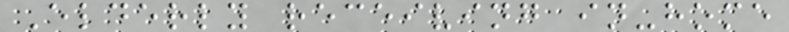Elderly receiving in-home
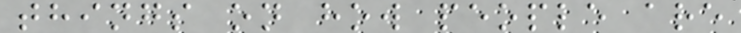things on how people are
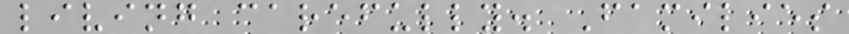living carefully. Families
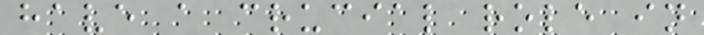have a crucial role in
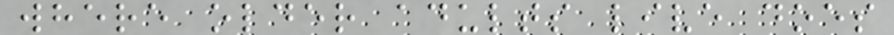where older adults live does
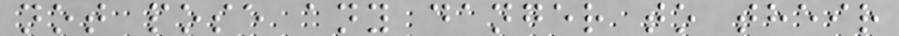not pose any danger to their
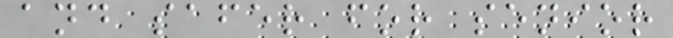and safer for senior
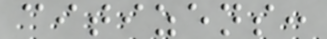citizens:
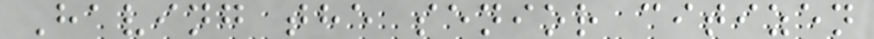Having the senior citizen
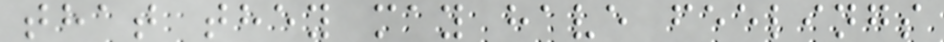that they may have feelings
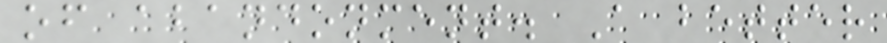of abandonment. A better
